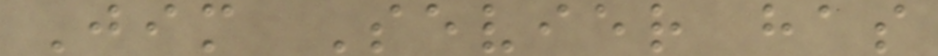Jim Sevier has
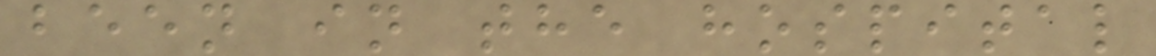been in the hospital
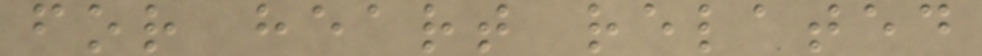for heart related
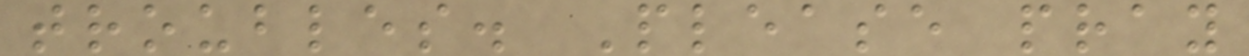troubles. Please pray
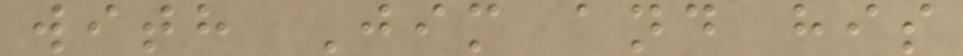with Jim and his
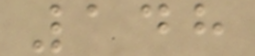148
